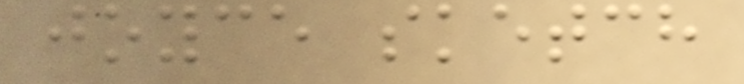joyce sketch
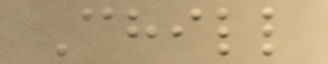Chill
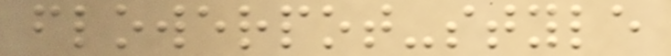flowerpot-style
